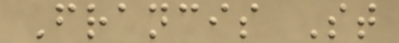Francis St
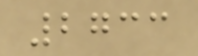2733
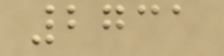2731
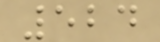524
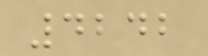4242
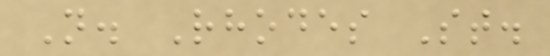N. Rhodes St.
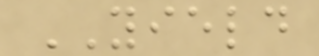YIELD
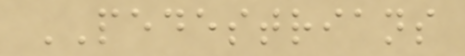PEDESTRIANS
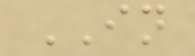IN
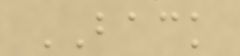BACK
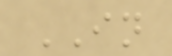IN
